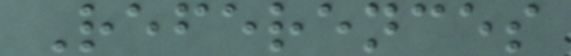References
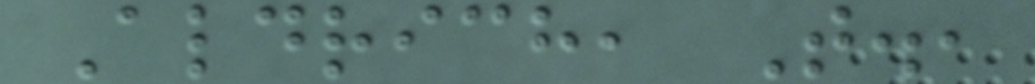Aldrich, T.,
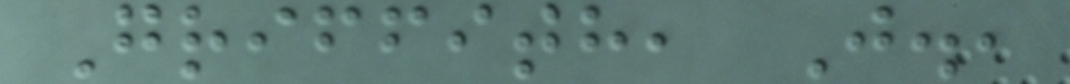Griffith, J.,
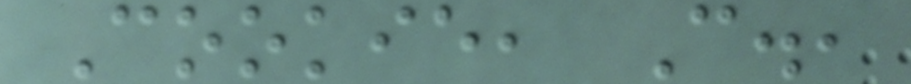Cookie, C.,
